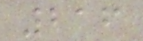216
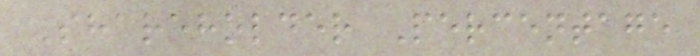Shareholder Percentage
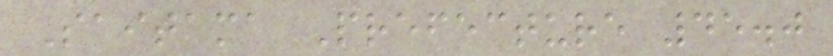Saitama Prefecture 45.0
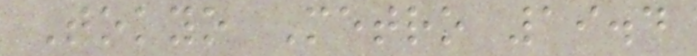Tokyo Metro 19.4
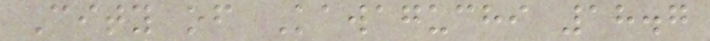City of Kawaguchi 18.7
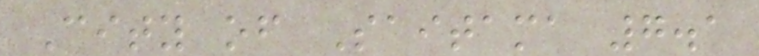City of Saitama 7.1
